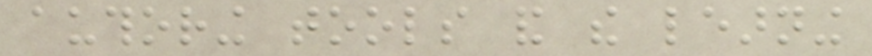authoring tools and the learning
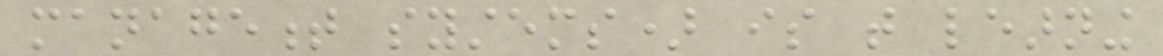management systems) is that learning
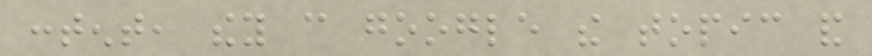content, they can google the topic and
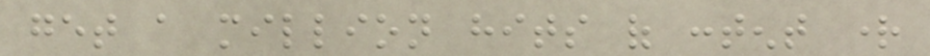get a million hits of content right
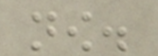now.
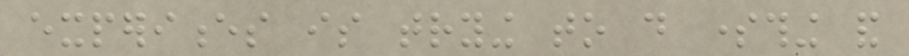experiences is trying to do something and
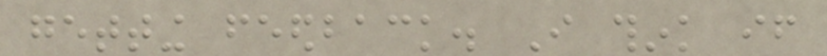getting feedback. I think if
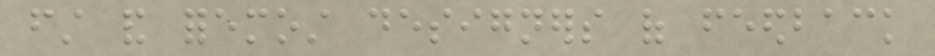first and foremost designers of feedback
